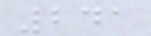241
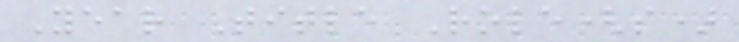Year Title Role(s)
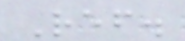Ref.
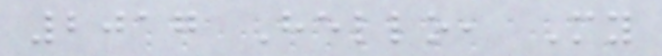2017 Hello, My
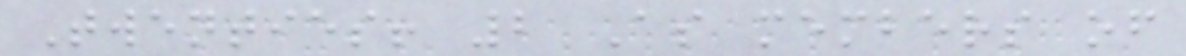Twenties! 2 As members of
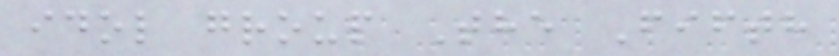idol group The Fifth
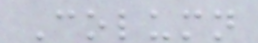Column
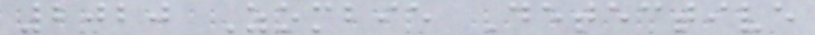2020 Zombie Detective
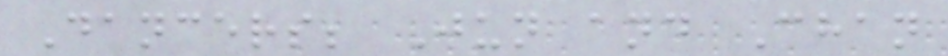Dancers; Jun and Chan
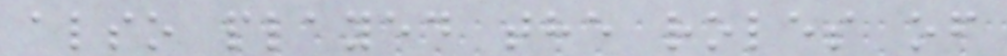also played the roles of
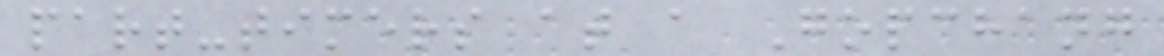part-timers at a Gopchang
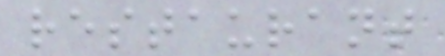restaurant
